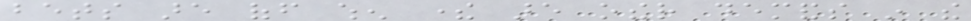bets are off when there are other demands in the
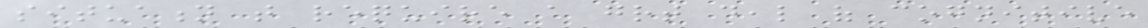situation that require a great deal of cognitive
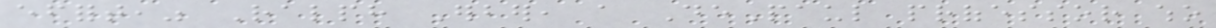effort," Ralph Erber, a DePaul professor who
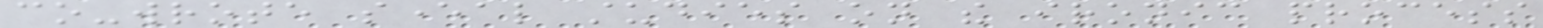co-wrote several studies on the ironic process
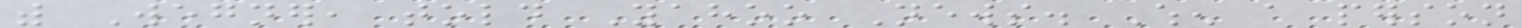with Wegner, told Yahoo News. When a person
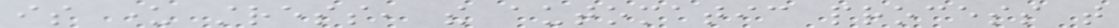is under stress, the automatic process that
